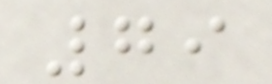79
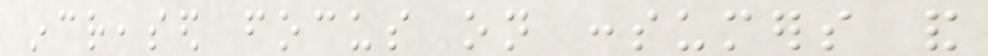increased focus on consumers and
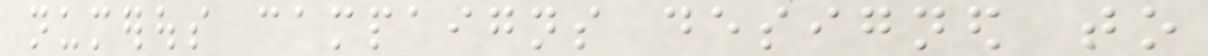numerous campaigns designed to
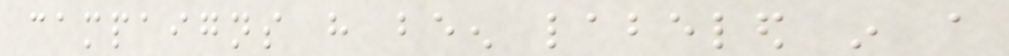campaigns have been labeled in a
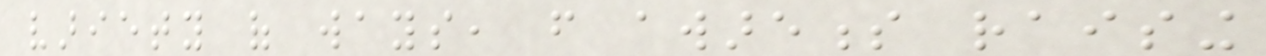variety of ways, from awareness raising
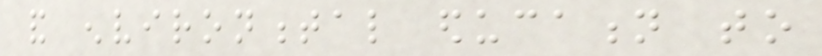and environmental education to
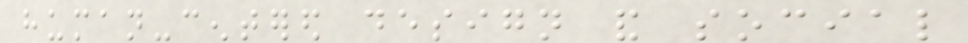human-centered design and social
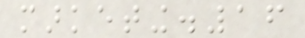marketing.16
